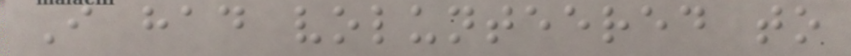I had volunteered to
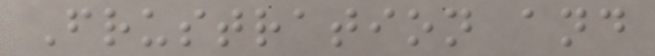Frustration and
